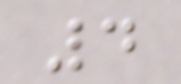4
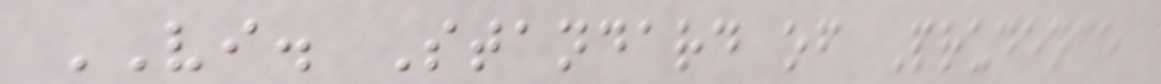VI. Standard of Prudence
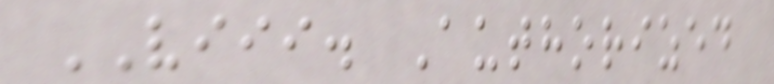VIII. Authorized
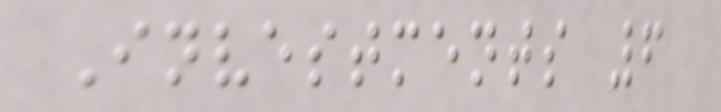Investments 6
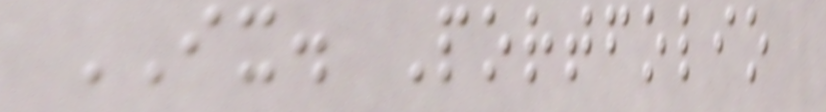IX. Portfolio
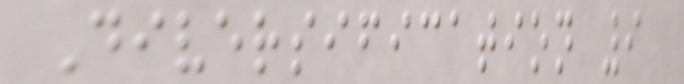Diversification 9
